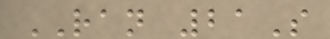RAN 21S
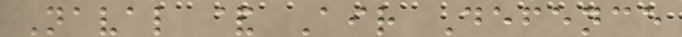Naval & Air Defence
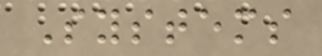Systems
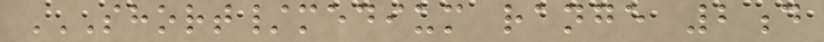SHORT/MEDIUM RANGE 2D
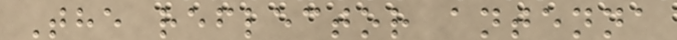The reflector antenna
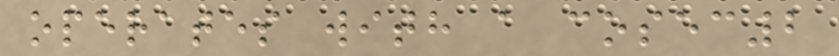operates with a cosec2
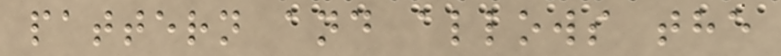pattern and allows the
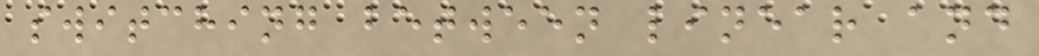switching between linear and
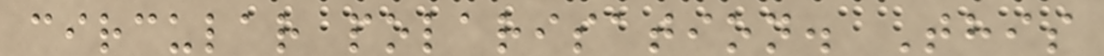circular polarisation. This
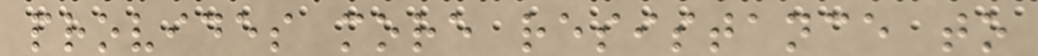provides more resistance to
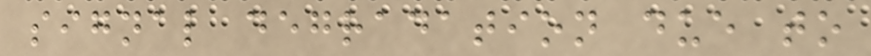signal degradation due to
